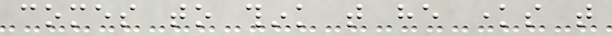comes to think that he knows that
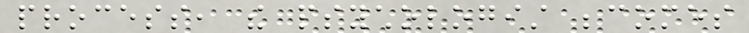process, the psychologist becomes
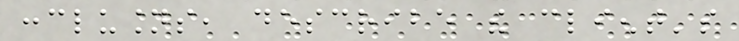conclusions, describe the client's
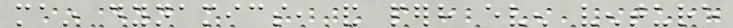main dynamics, and perhaps even venture
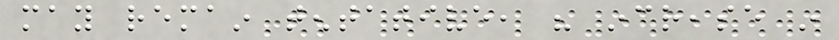may remain tentative, his increase in
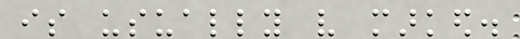is usually very marked.
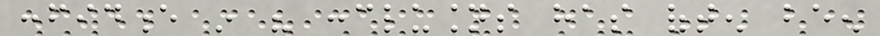confidence in his conclusions has often been
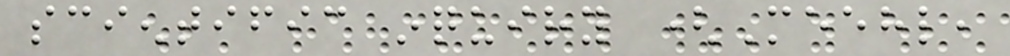scientific inquiry (Meehl,
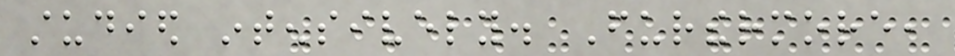studied intensively. Furthermore,
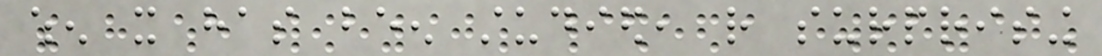when it has been studied, rather surprising
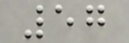57
